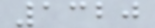1320
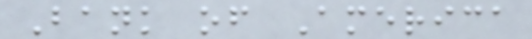Bank of America
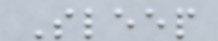Sleep
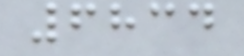6834
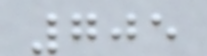705
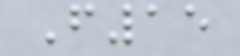F15
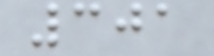301
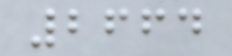2664
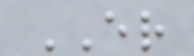ER
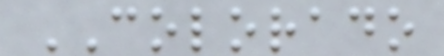COLORADO
